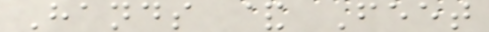Hands & Feet
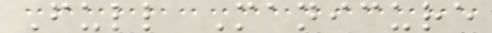Full Manicure
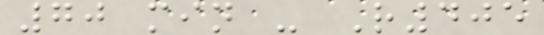70 min - R405
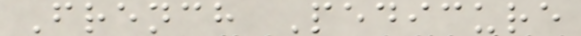French Pedicure
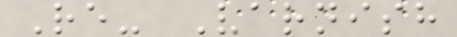Re- Varnish
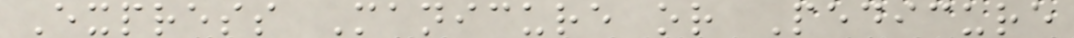Express Manicure or Pedicure
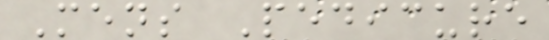Mens Pedicure
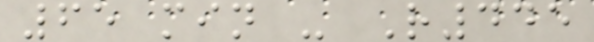65 min - R445
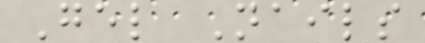Gel Nails
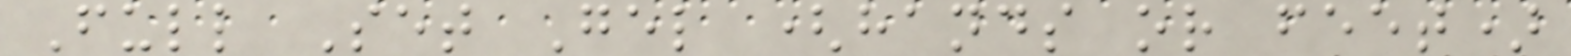Full Set Gel (hands or feet)
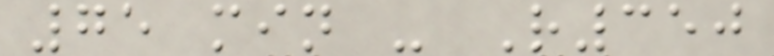75 min - R350
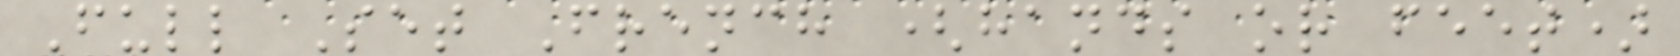Full Set French (hands or feet)
